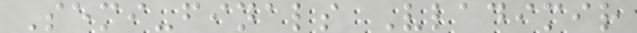Semi-finals Vladimir
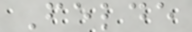Felde
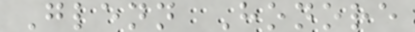Glenn Honore
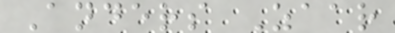Anders Zaar
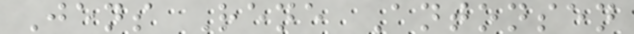Jens Rene Antonsen
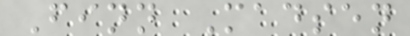Finn Madsen
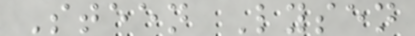Steen Lysen
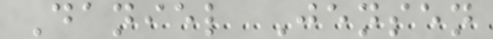Daniel Jensen
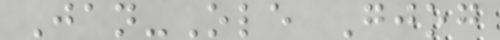Jan-Ole Gjog
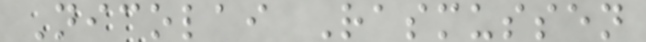Nicolai Rasmussen
